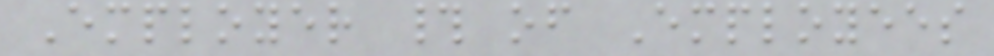Employer # of Employees
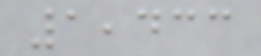1,433
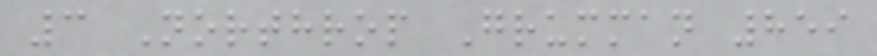3 Northrop Grumman 859
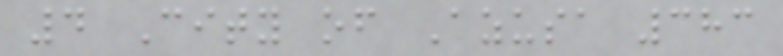4 City of Azusa 383
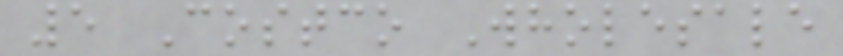5 Costco Wholesale
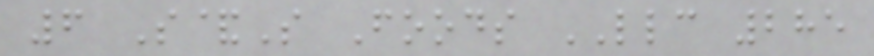6 S&S Foods LLC 285
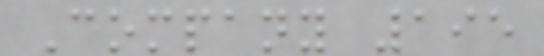Company 195
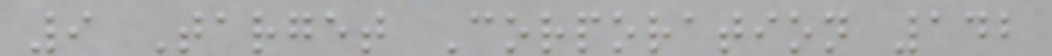9 Target Corporation 142
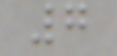7
